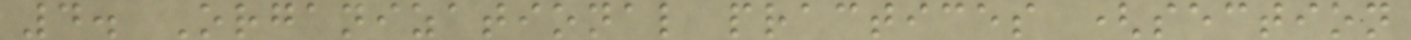4. Organizational practices (section
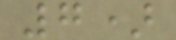7)
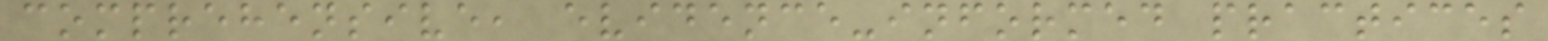comprehensive, evidence-informed practices
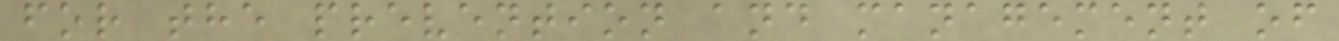for the prevention and management of
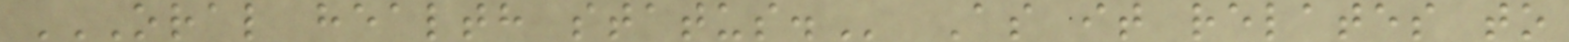ORAL HEALTH STATUS. As it relates to
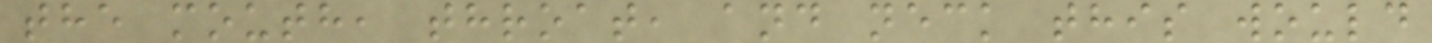the mouth, throat, and neck this would
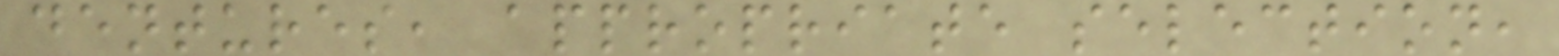dentures, appropriate selection,
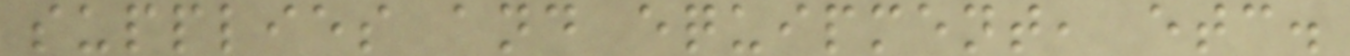supplies and equipment, etc.
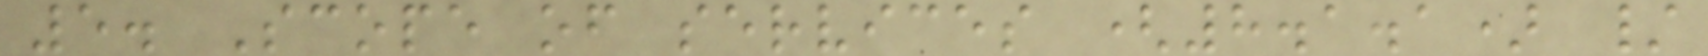5. Scope of services (8.1.1) /
